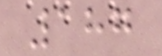187
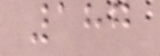187
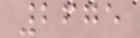2675
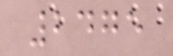2475
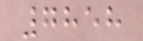7858
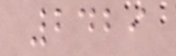2429
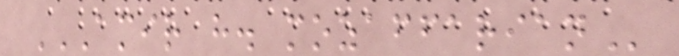AMIR H. MOZAFFARIAN
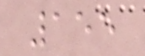155
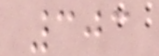303
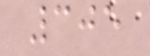305
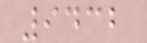9432
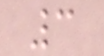3
